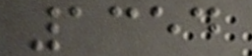1354
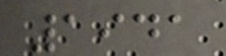1941
